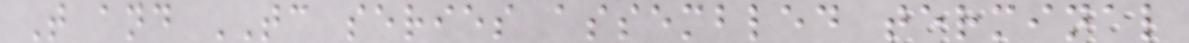T and TC series assembled terminal
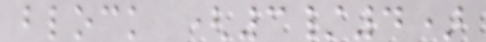block (3/4)
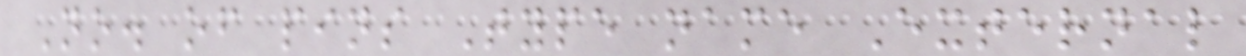No. of pins Type name External
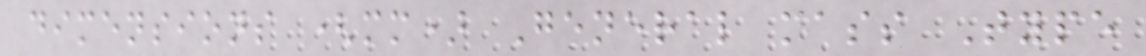dimensions (mm) General mass Type
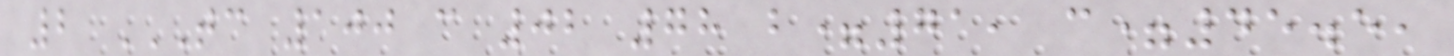2 TC 100 C 02 78 B=71, C=45.5,
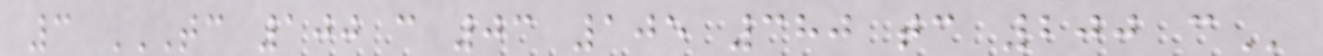3 TC 100 C 03 105 380 TC 200 C
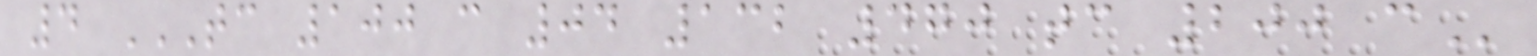4 TC 100 C 04 132 470 TC 200 C
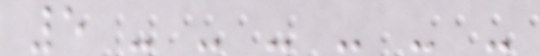5 - - - - - -
